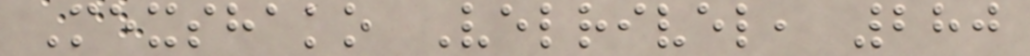Mexshako Velrivel, 280
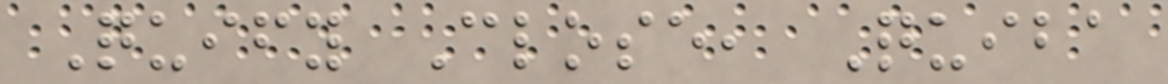Quify Close, Quiba
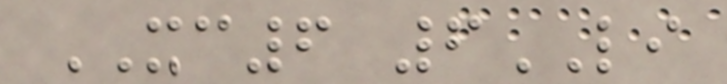XC6 6LI
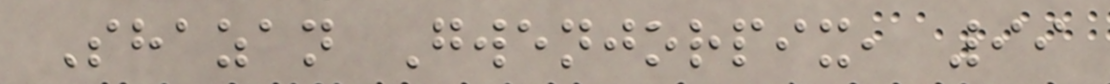Shazan Gwenjorpix, 99
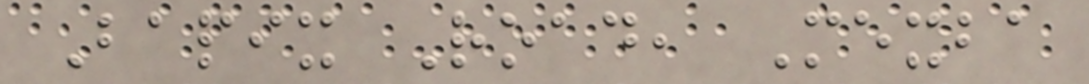Bapix Road, Mexba
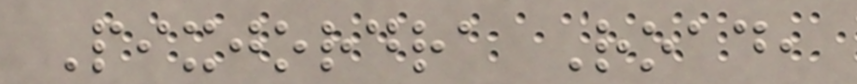Pixjordra Road,
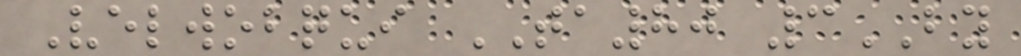Velwobqui TA80 3BY
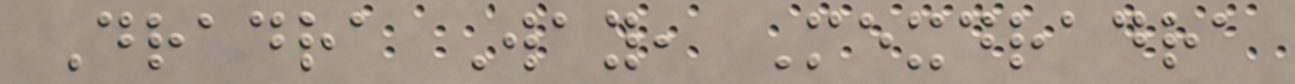Dradra Way, Mexdradra
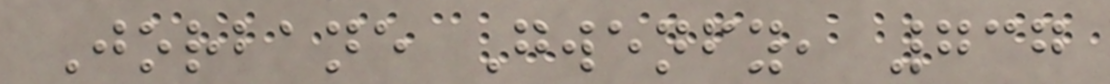Jorbane Gwenfy, 737
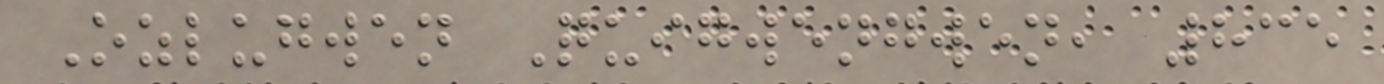Ozlugwen Quigwengwen, 835
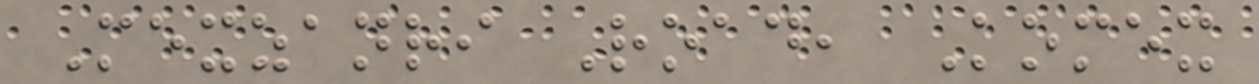Mexzanri Road, Komex
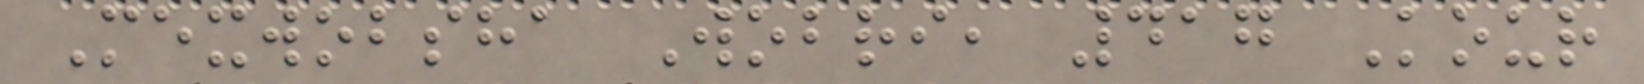Mexwobsha Wobri, 417 Kour
